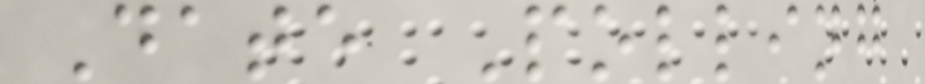Date Polling
